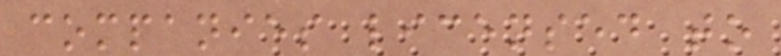companies licensed to
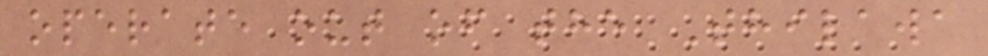operate out of the Thilawa
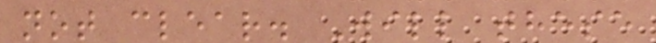not clear. Will these
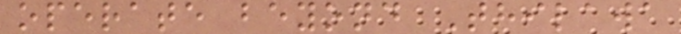operate beyond Thilawa
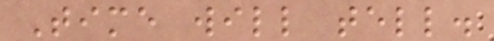Time will tell.
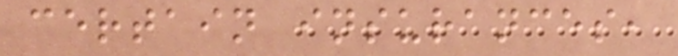certain insurances,
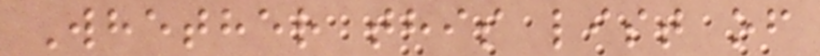Whether this list of
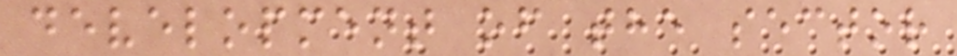development of the sector
